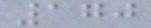170
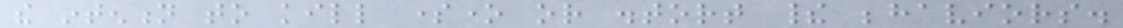the intention to kill someone or distort their behaviors.
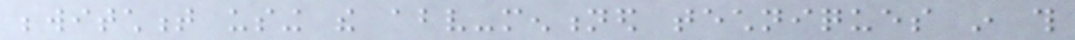bewitchment using the above-mentioned techniques in this
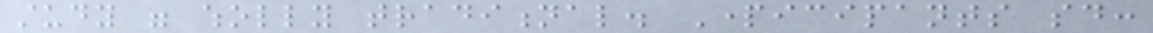study were wholly traditional. Participants said:
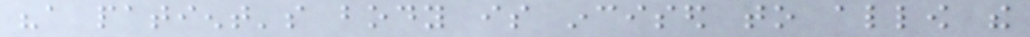"a patient's body is incised to allow the
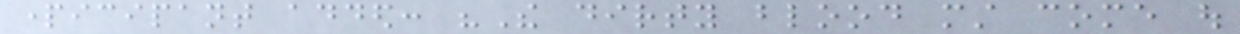participant added: "The dirty blood must come out
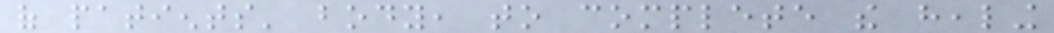of patients' body, to complete the healing
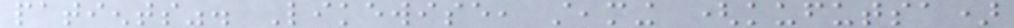patients". Likewise, steaming (kufutsa)
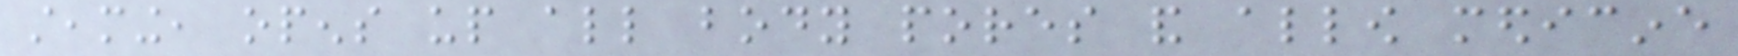steaming, opens up all body pores and allow medicine
